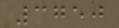3750
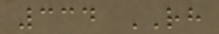334 RH
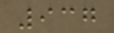937
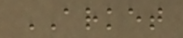ARKET
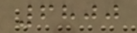6800
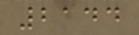2144
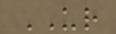UR
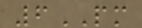6PM
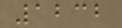1232
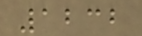1232
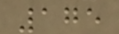175
